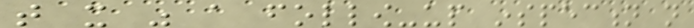that it was a follow-up inspection not
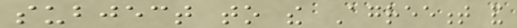subject to the Agreement and
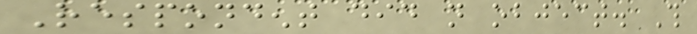Respondent did not object. This
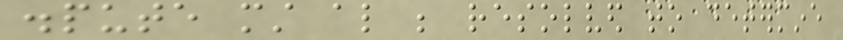dispute must also be resolved to determine
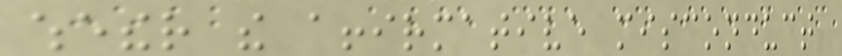whether the affirmative misconduct
